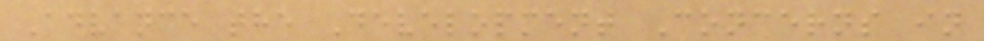Advance the Development Concerns in
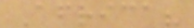Africa?
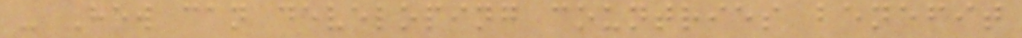- How can developing countries benefit
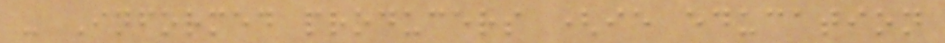- Informed producers (ie education
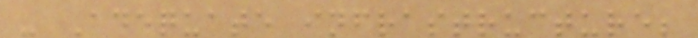- Adequate infrastructure;
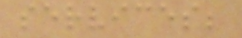services;
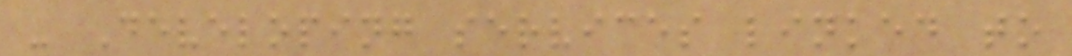- Developing services linked to
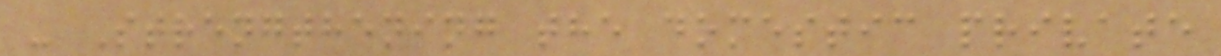- Strengthening the domestic private
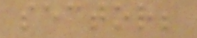sector;
